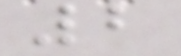2
